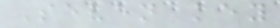Seven key
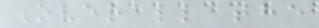Overall the
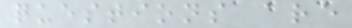questions are
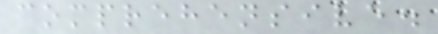comprehensive.
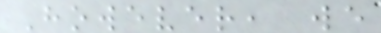However, we
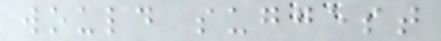would suggest
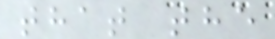that the
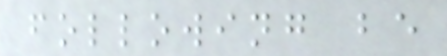following be
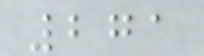271
